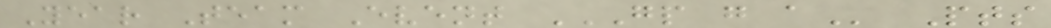Year Team Event GP G A Pts
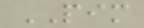PIM
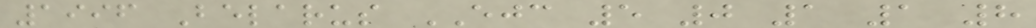1996 Belarus EJC 5 0 1 1 8
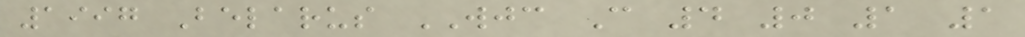1997 Belarus WJC C 4 0 1 1
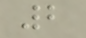2
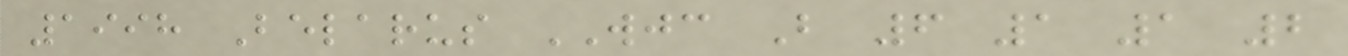1998 Belarus WJC B 6 1 1 2
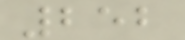252
